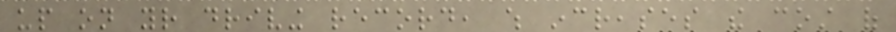up on your driving record, which increases the cost of
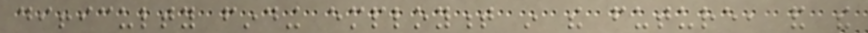difficulty finding employment in the future, and the
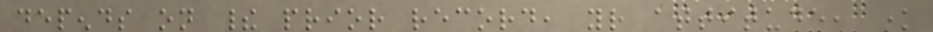depends on their prior record, your attitude, know
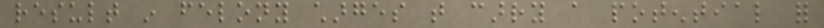result in felony charges that carry a potential for
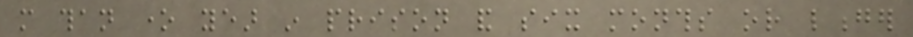more than one year in prison and six months or longer
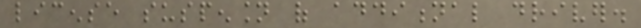license suspension of additional driver.
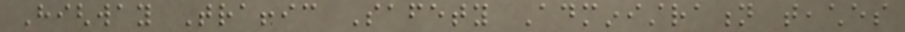Highway Traffic Safety Administration teaches
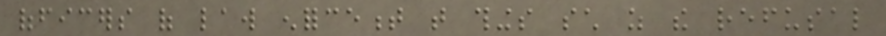officers of law enforcement that things such as the refusal
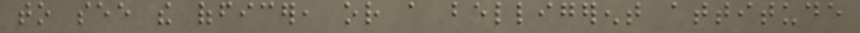to see the officer, or a belligerent attitude
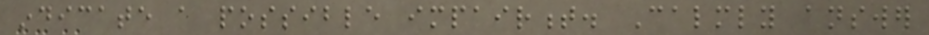indicate a possible impairment. Calmly answer
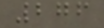276
